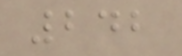242
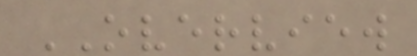OVERVIEW
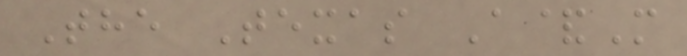The Texas A&M
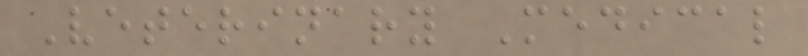Veterinary Medical
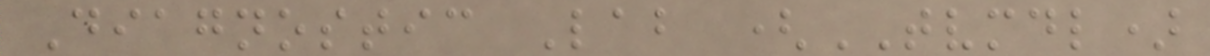Diagnostic Lab (TVMDL)
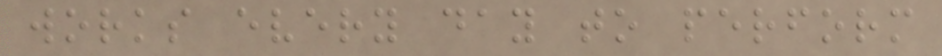works every day to perform
